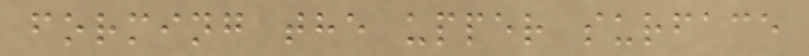forming the upper surface
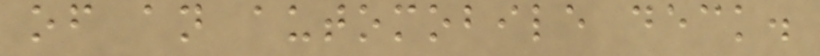of an automobile deck.
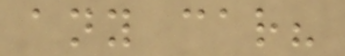any car?
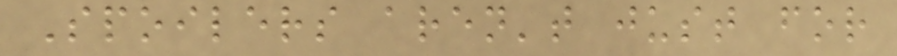Spoilers aren't just for
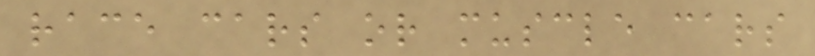race cars or muscle cars
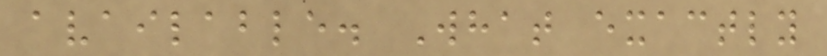available. What exactly
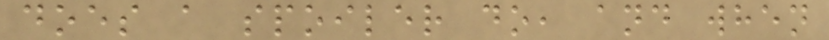does a spoiler do, and when
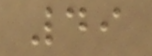49
